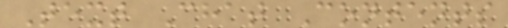Text Chat Contents
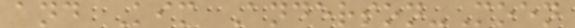and Kim Anderson-Moen
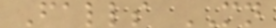Falls MN
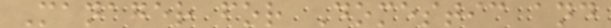Manager for Domestic and
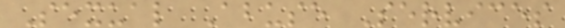Sexual Abuse Services
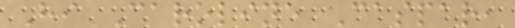Hi Caroline Caspar,
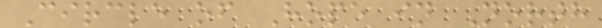Circle of Hope in North
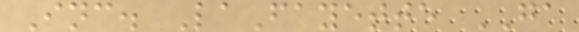Inc. LaFayette GA
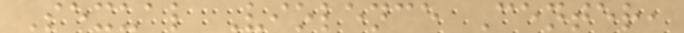Sexual Violence Center,
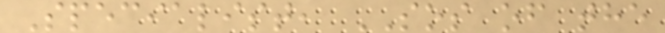Specialist, SOS of the
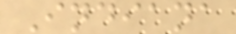Indiana
